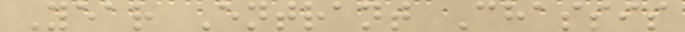Year Entrant Chassis
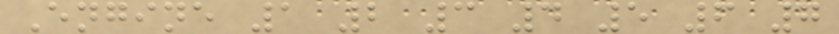Engine 1 2 3 4 5 6 7
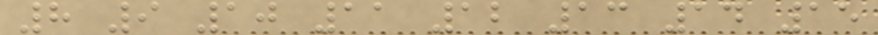8 9 10 11 12 13 14 15
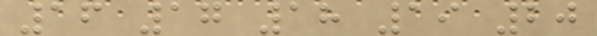16 17 18 19 20
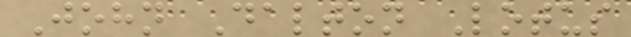John Dalton Lotus
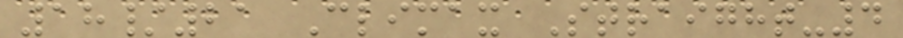18/21 Climax Straight-4
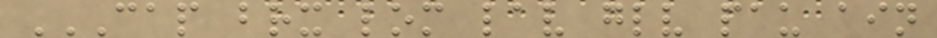CAP BRX LOM LAV GLV PAU AIN
